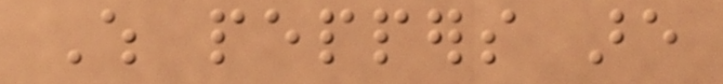Which peppers are
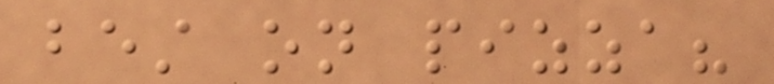best on pizza?
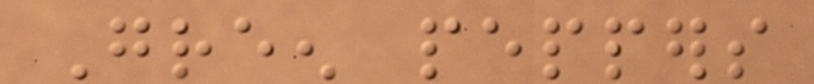Green peppers
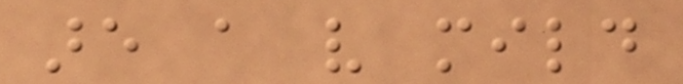are a very mild
